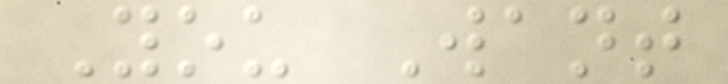You Want
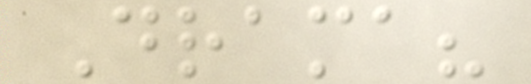Drama?
